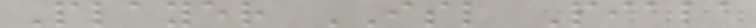Player ISL Piala
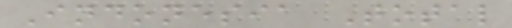Indonesia Total
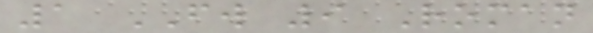1 FW 9 Roman
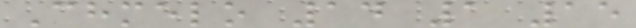Chmelo 14 1 15
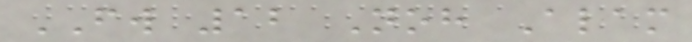FW 12 Noh Alam
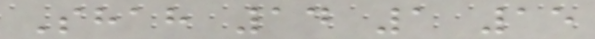Shah 14 1 15
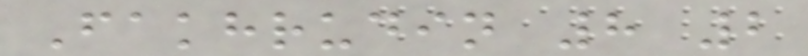Fakhrudin 8 2
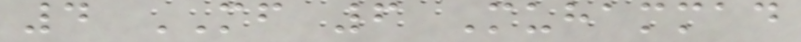4 MF 6 Muhammad
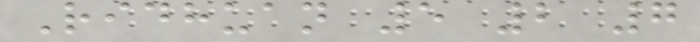Ridhuan 5 2 7
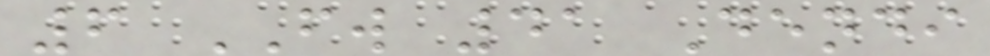6 FW 41 Dendi
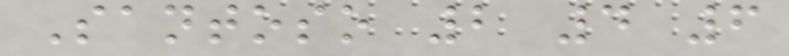Santoso 2 4 6
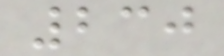230
